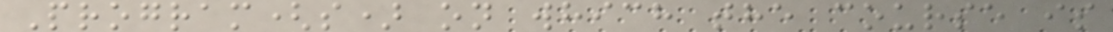Program(s) on which the course is
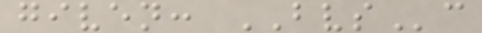given: BVSc
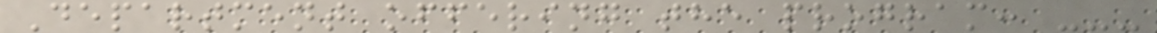Department offering the program: ---
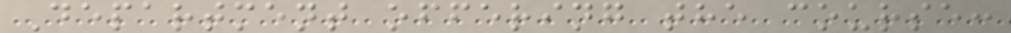Department offering the course:
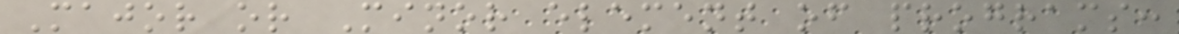Major or Minor element of programs:
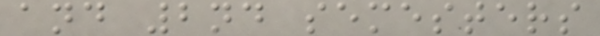and 2nd semesters
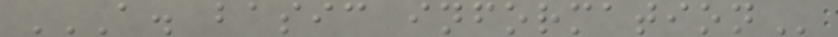A. BASIC INFORMATION
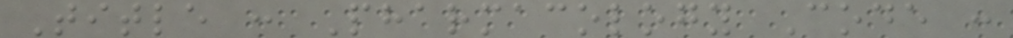Title : Pharmacology Code :
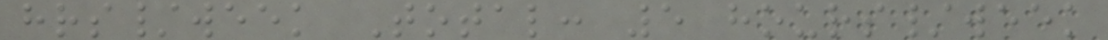hrs/week Total: 5 hours/week
